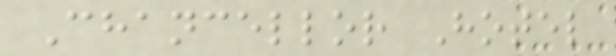Chancellor Hotel
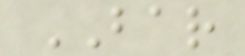BAR
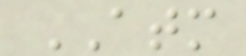ATM
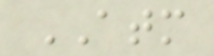ATM
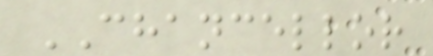CHANCELLOR
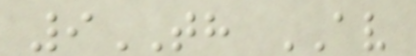9TH AV
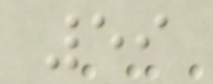59
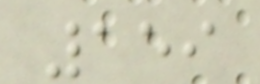159
